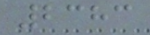2383
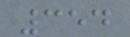354
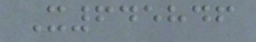X645846
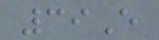39E
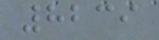8239
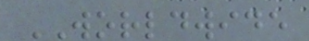WORLDWIDE
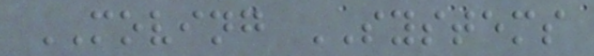MOVING SYSTEMS
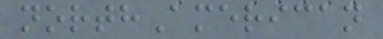northAmerican
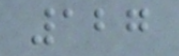127
